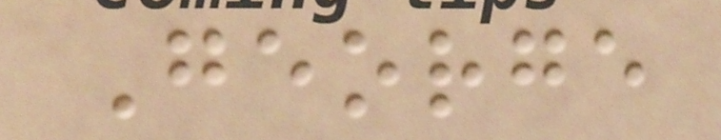George
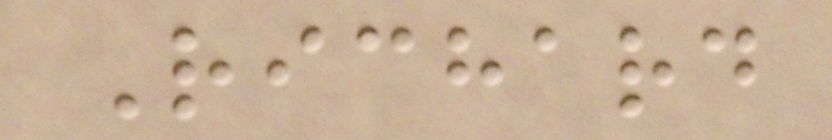Richard
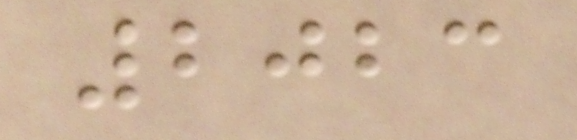2023
